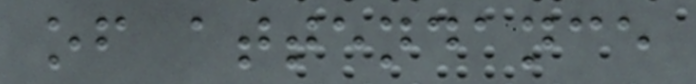of attendance
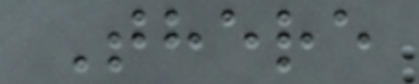There
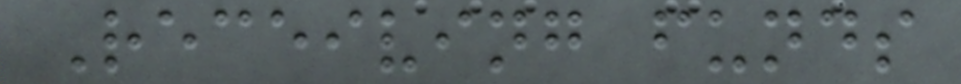Receiving funds
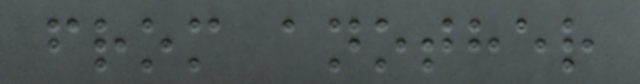from another
